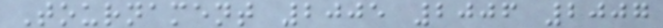Tournament 2005 2006 2007
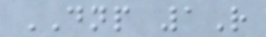DNP 1R
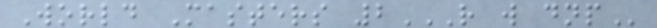World Masters 2R W DNP
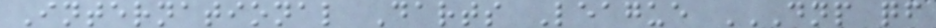International Darts League DNP QF
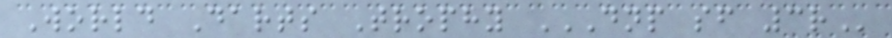World Darts Trophy DNP SF 3R
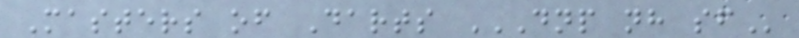Masters of Darts DNP NH SF
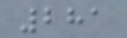281
